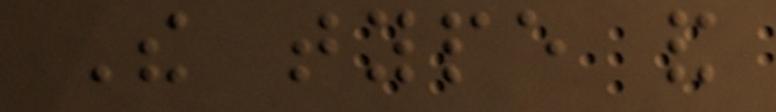The type and
